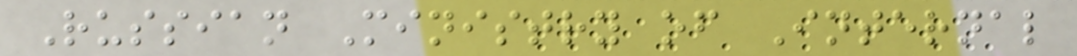Russian Ministry of Internal
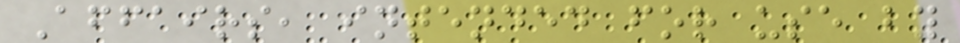Affairs, intended for use by
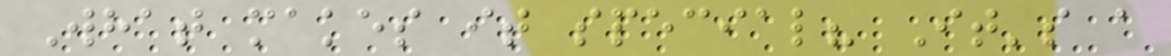What makes it special? It's a
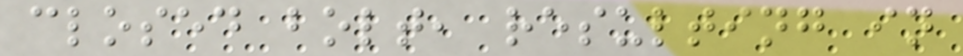closed bolt, resulting in
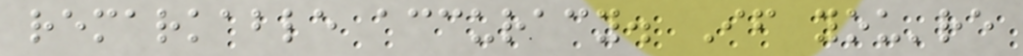remarkable accuracy. If you're
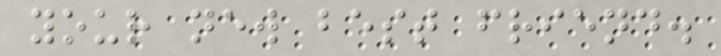your new best friend.
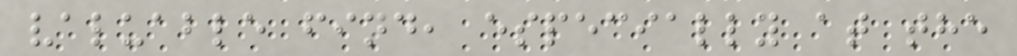valuable find, especially at the
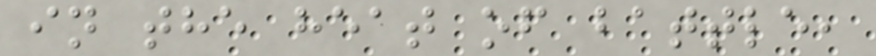in the heat of battle,
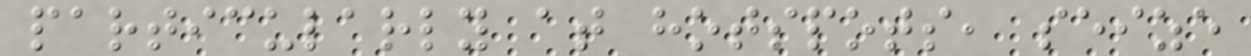particularly at hotspots, seize
